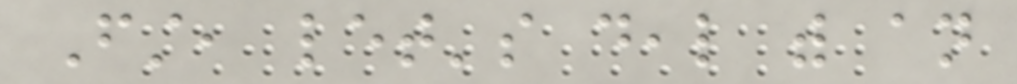First, let's deal with an
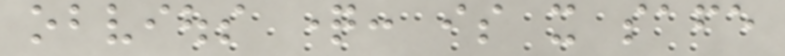obvious question: is it safe
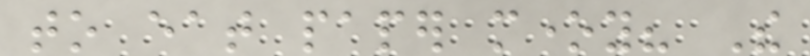to eat paper money? The
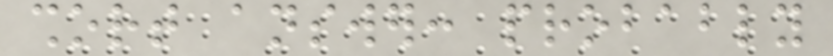short answer: probably
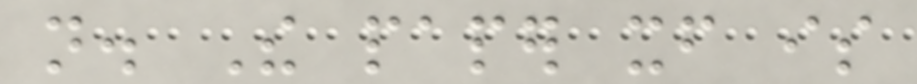not. The paper itself is
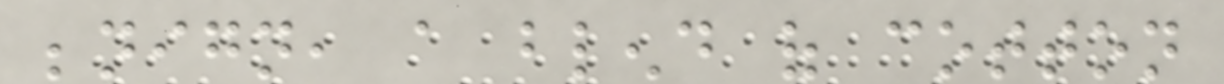benign, a blend of cotton
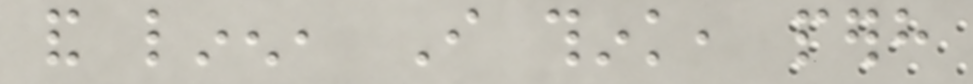and linen, I think, perhaps
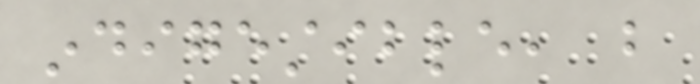indigestible, but
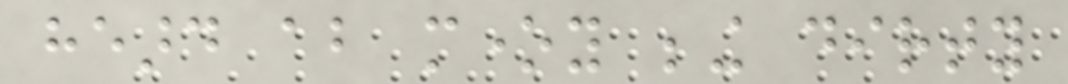heard about money being dirty
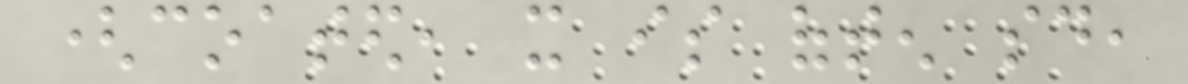(coated, it is often said,
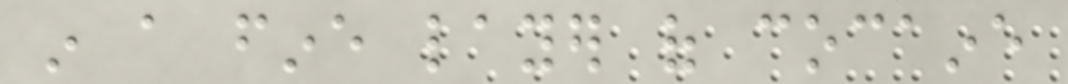in a fine layer of cocaine
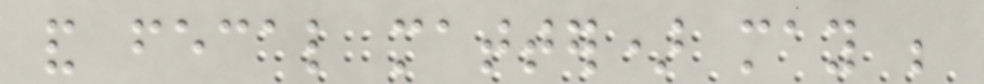and fecal matter) may be
